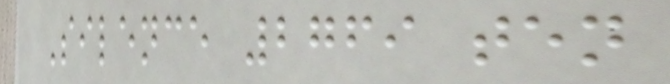Silence 2769 ten
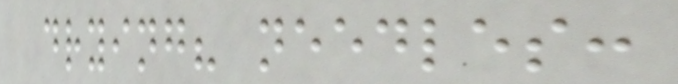drying? needles:
